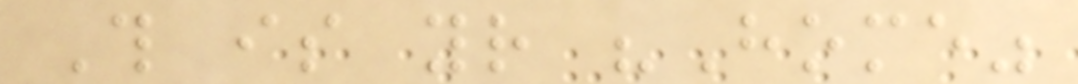This is your "Home"
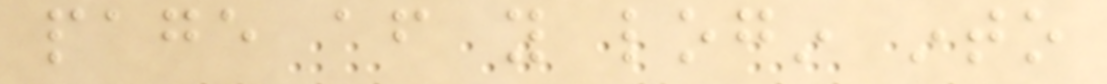page after you login into
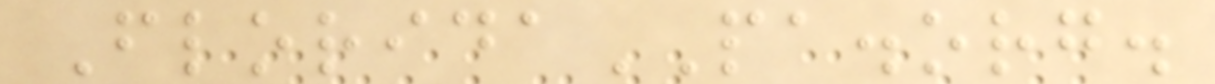FloridaPA.org.
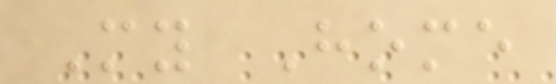My Home
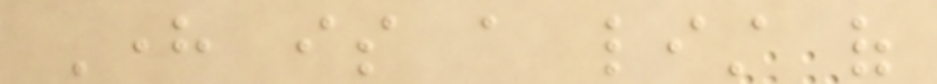Here is a list of
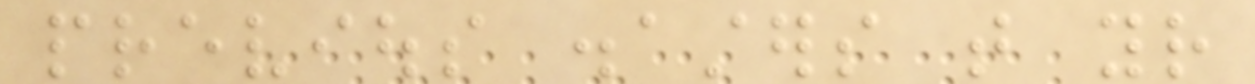previous disasters that your
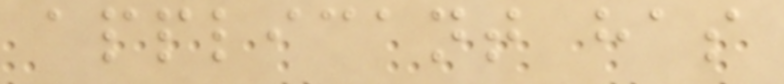applicant has
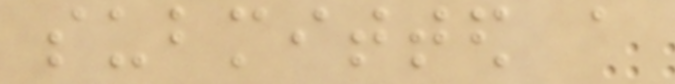submitted a
